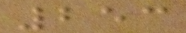253
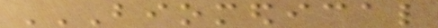BIOMEDICAL
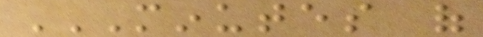MINUTES OF
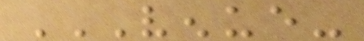VENUE-
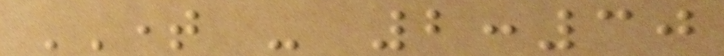TIME - 2:30
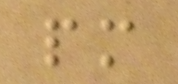pm
